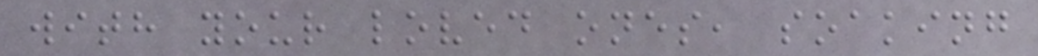with your loved ones, soaking
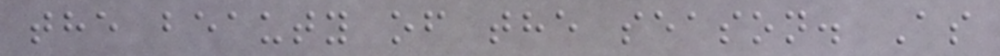the beauty of the season. As
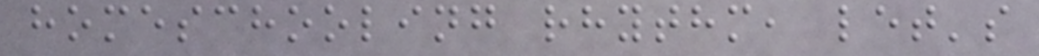homeschooling rhythm, let's
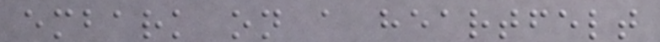embark on a heartfelt
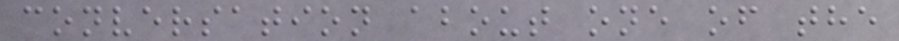conversation about one of the
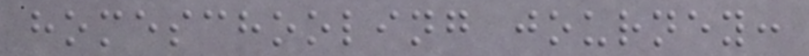homeschooling journey:
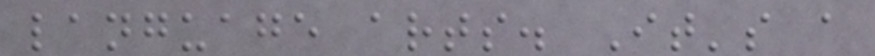language arts. It's a
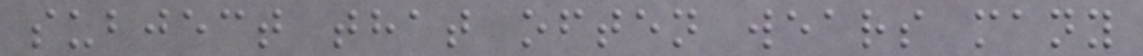subject that often wears many
